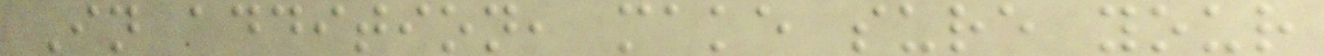In addition, make sure your
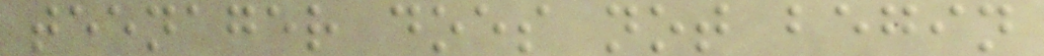teenager does not begin
